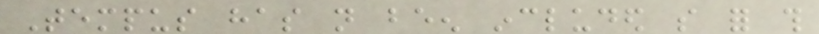Tempus has not been included so for this
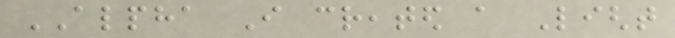ALPHA I created a Light
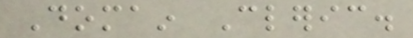Domain Cleric.
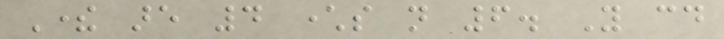There are 4 characters not 6. You could
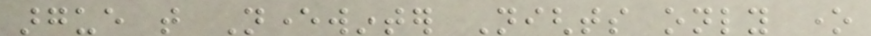argue that Neverwinter Nights only one
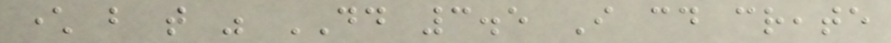character but that was DD 3.5 I could create
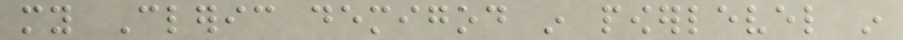my Cleric demigod in powerlevel in
